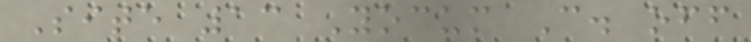Site 13 Yocum C. off
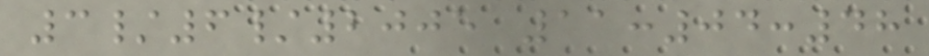3/6/2005 11:04:48
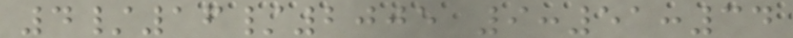4/16/2005 9:51:34
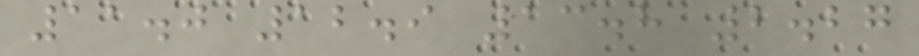11.0 12.9 13.8 2.27
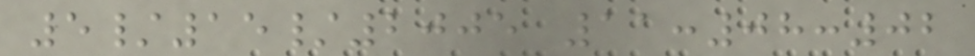5/15/2005 11:08:02
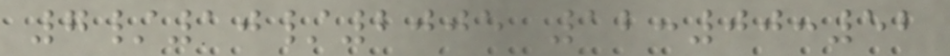7/10/2005 12:00:52
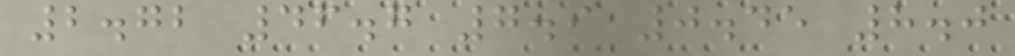2.72 46.7 7.9 0.45 8.0
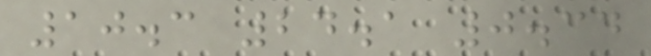10.3 24.1 0.34
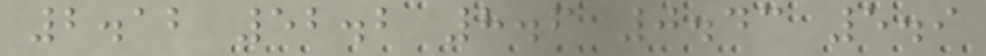2.12 52.2 8.6 0.43 5.9
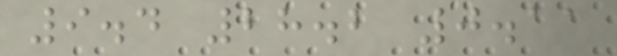9.4 28.2 0.11
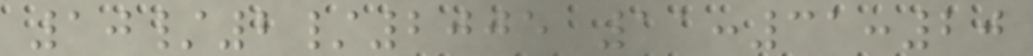10/2/2005 11:31:20
